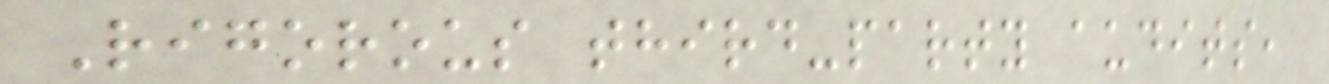Rigorous third-party audits,
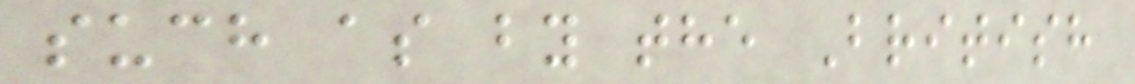such as by the British
